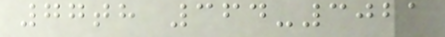77th 364-3021
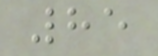85
